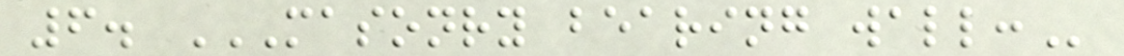6. MASONRY BEARING WALL:
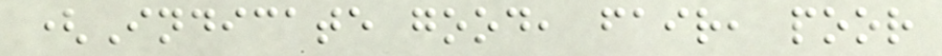(Indicate good, fair, poor
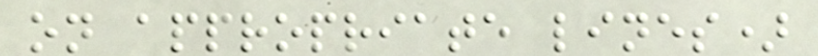on appropriate lines)
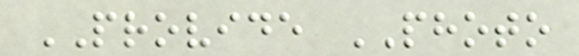PROVIDE PHOTO
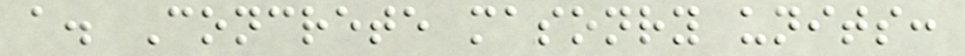a. Concrete masonry units:
